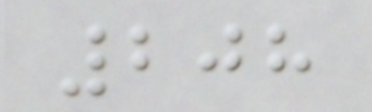208
